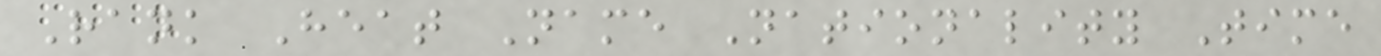Rank Heat Name Nationality Time
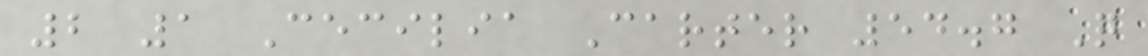2 1 Cecilia Carter 54.7 Q
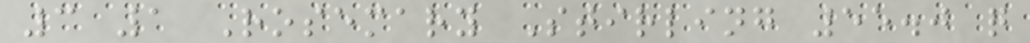3 1 Rosemary Stirling 55.0 q
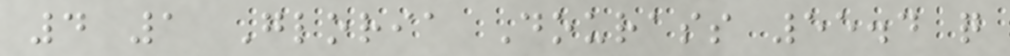4 1 Gloria Dourass 55.4 q
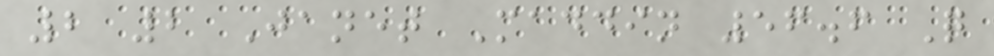2 2 Janet Maddin 56.6 Q
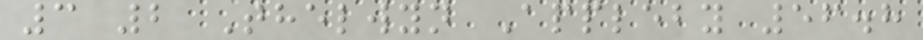3 2 Thelwyn Appleby 56.8
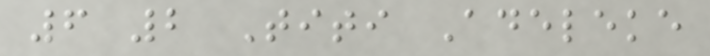6 2 Titi Adeleke
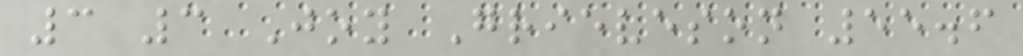3 3 Joy Grieveson 55.6
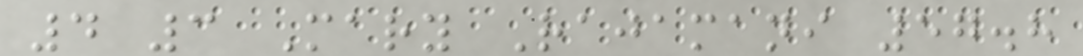4 3 Mary Rajamani 57.8
